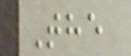The
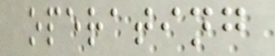operating
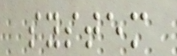system
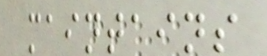maintains
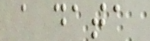a data
